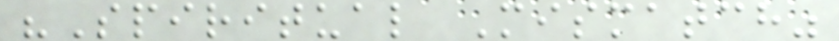"Spiritual Mismatch"
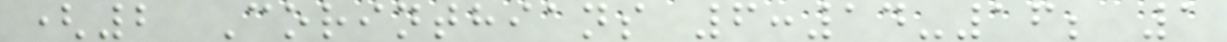(2 Corinthians 6:14-16; 1
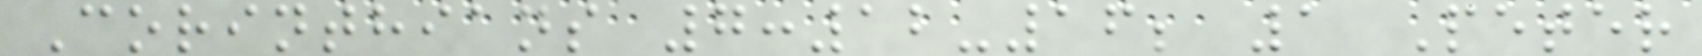Corinthians 7:12-16; 1 Peter
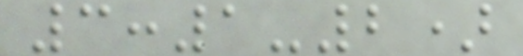3:1-2)
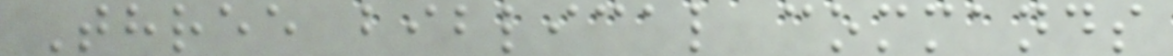Three biblical commands
